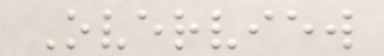Overview
